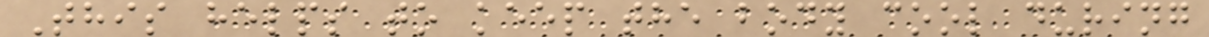This helps to keep the body cool during
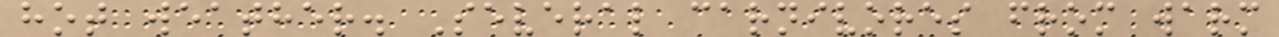hot weather. Several carnivores from warm
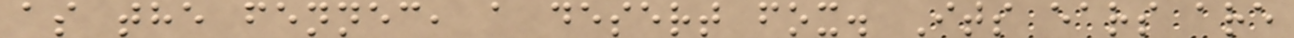as the fennec, a desert fox. Its ears are
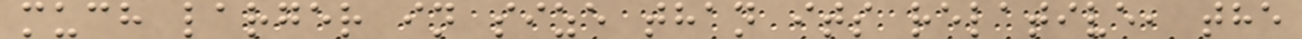much larger in size than its relative, the
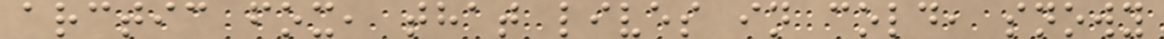arctic fox, that lives in cold, snowy
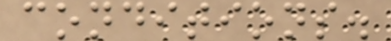conditions.
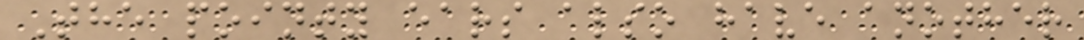The pointy ears also have another
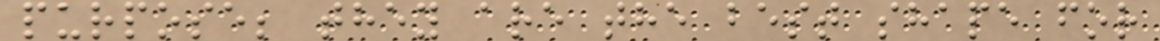purpose; they are the best shape for
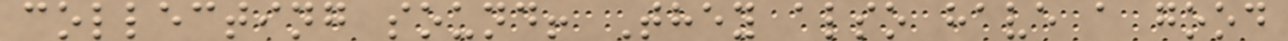collecting sound! They also have a good
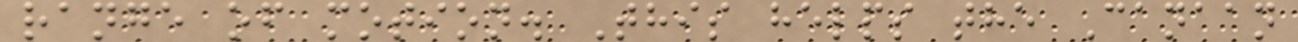range of motion. This helps the Canaan
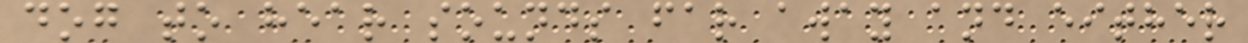dog to hear sounds far away and either
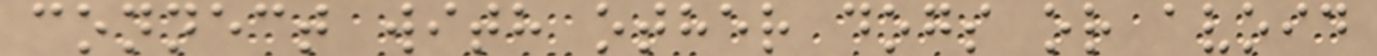connect with other dogs or avoid
